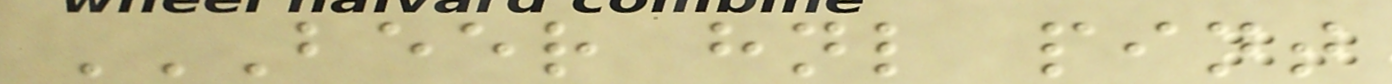BEER HNL PINT
